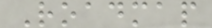Roadmap
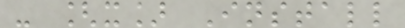- [x] Install
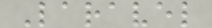Laravel
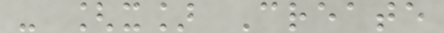- [x] Create
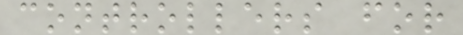controllers for
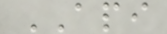API
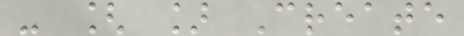- [ ] Create
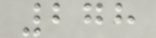278
